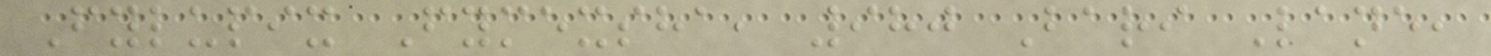Fylupix Fymexsha, 980 Bari Lane,
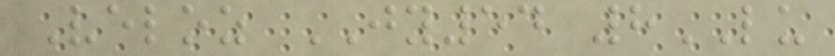Veloz JY54 8LU
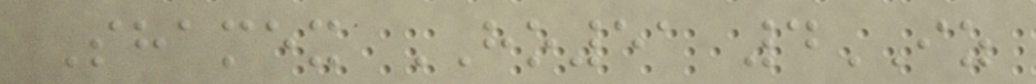Shamex HO51 4IZ
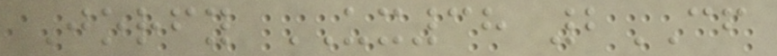Jorfy UX38 2CF
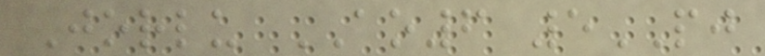Jorlu AO6 5PJ
